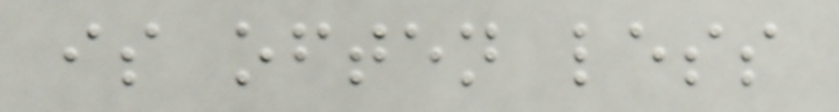is often less
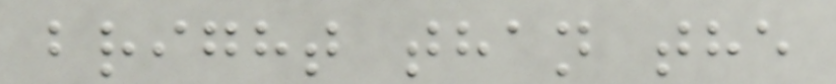bright than the
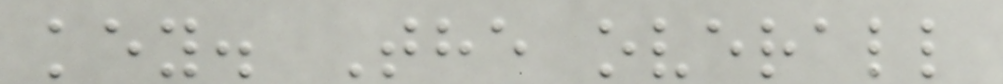key. The overall
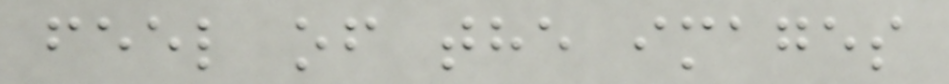feel of the images
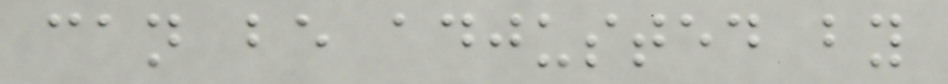can be adjusted by
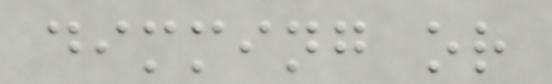dimming or
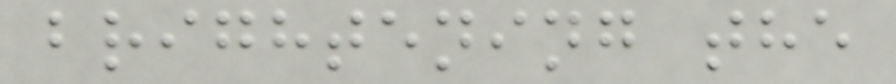brightening the
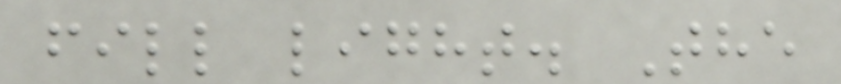fill light. The
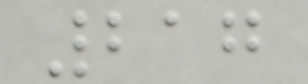217
